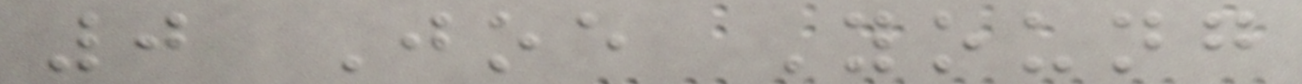0 Joe Young
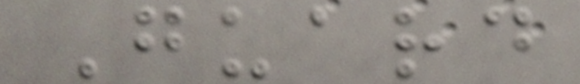Guard
